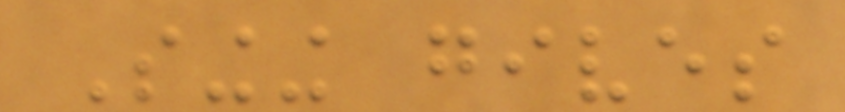Singing gives
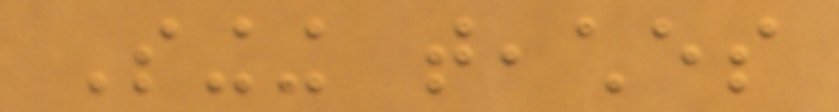Singing teaches
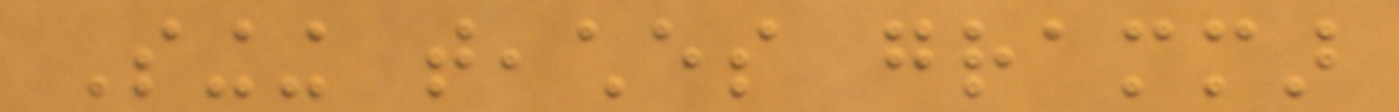Singing teaches grammar
